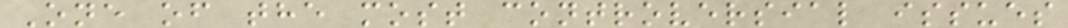One of the most controversial issues
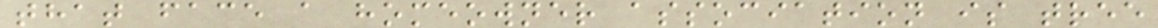that face a homeowner association is tree
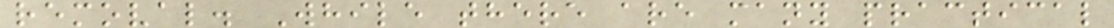removal. While there are many practical
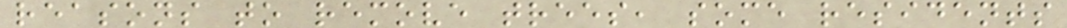reasons to remove trees, some residents
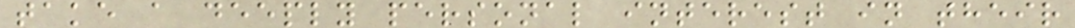take a deeply personal interest in their
